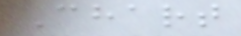Chart
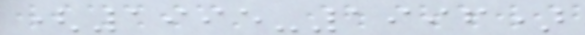(1995-1996)
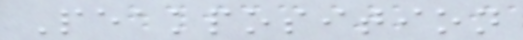Peakposition
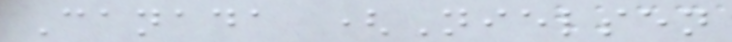Canada (Nielsen
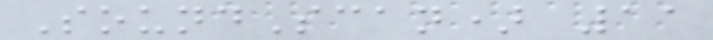SoundScan) 11
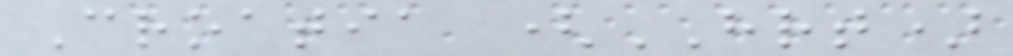Croatia (HRT)
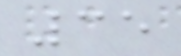35
